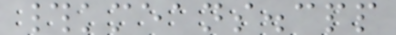#kmeans.cpp
